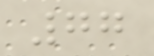77
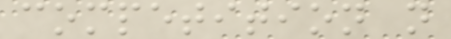competition n
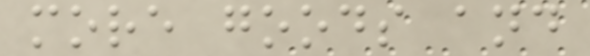more goods and
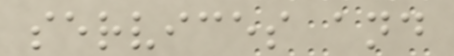services and
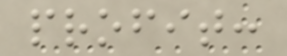profit:
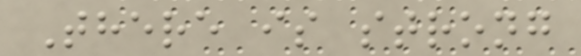There is strong
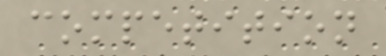competition
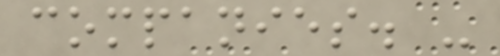companies. -
